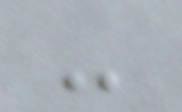-
